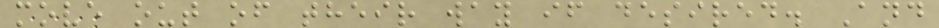move out of their way if desired. And
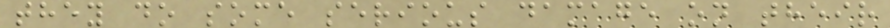they do some serious damage on their
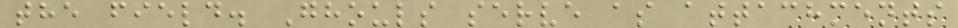the field. Ghouls serve as attachments
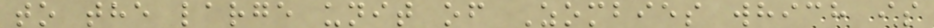to the large unit of Zombies which is
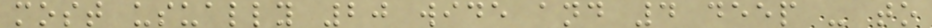most usually 20 wide and 4 deep - to
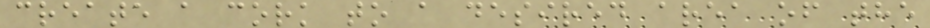create a cork to a desired area of the
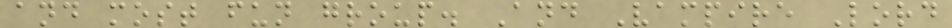and most fun group. And Vampire Lord
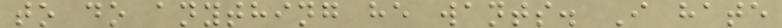to do anything he wants. I hate
